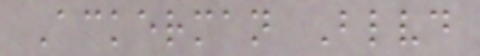Ackerman Blvd
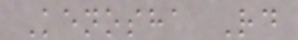Kenosha Rd
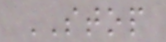STOP
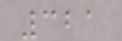321
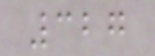327
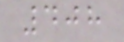408
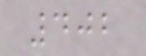402
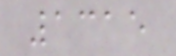1315
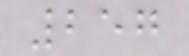257
